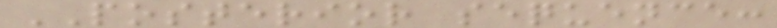POSTERIOR sequence:
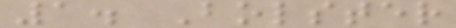1. Bolster
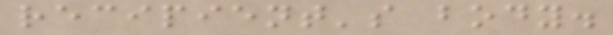recipient's body.
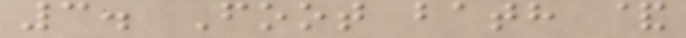3. Foot bath &
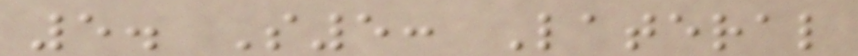5. S5: Lateral
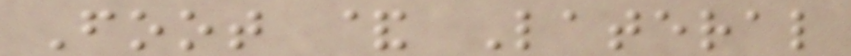Foot & Lateral
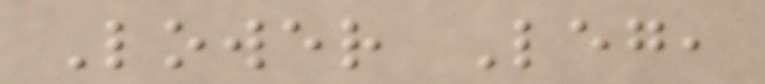Lower Leg,
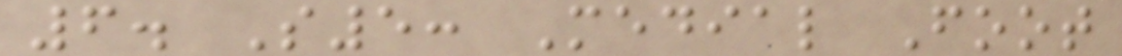6. S5: Medial Foot
